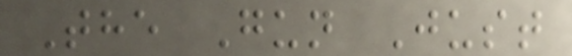The Gun Just
